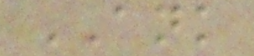ANK
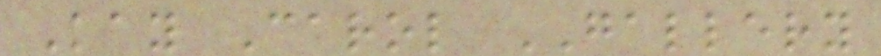Kay Carol GALLERY
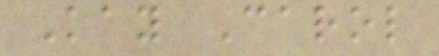Kay Carol
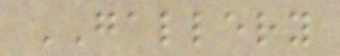GALLERY
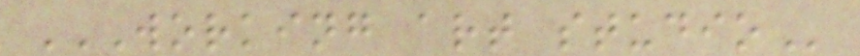WORKING ART STUDIO
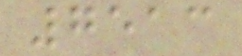7513
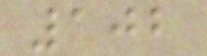102
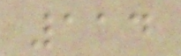114
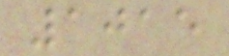1015
